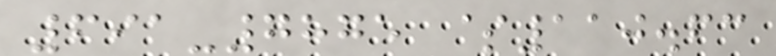691-7875 $110.63
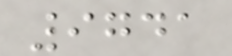9741
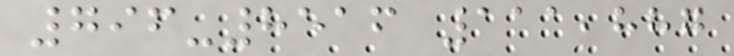796-8516 111,887
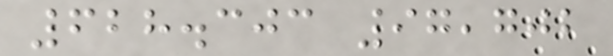628.303 97,702
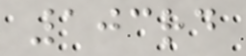103rd
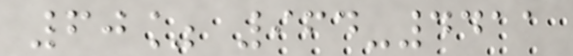60% 964-4411
